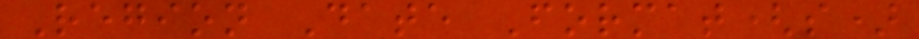Region Date Format(s)
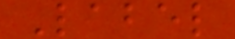Label
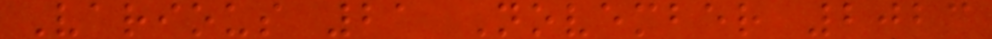Various 21 November 2023
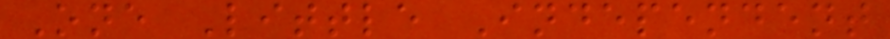One Little Independent
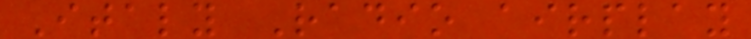Italy Radio airplay
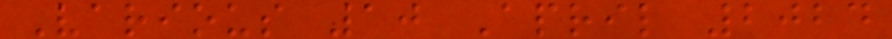Various 10 April 2024
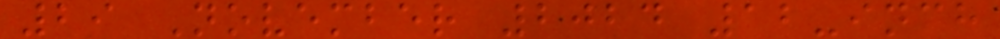29 November 2024 12-inch
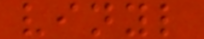vinyl
